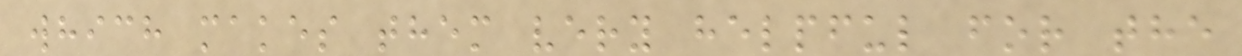which makes them very helpful for the
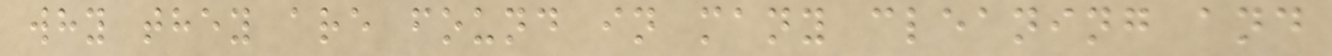why they are found in many cleaning and
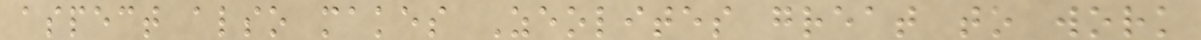aspect also makes Zeolites great to work
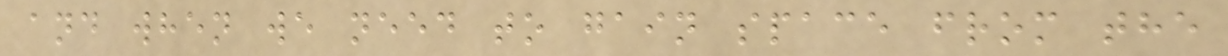and when we need to gain space from the
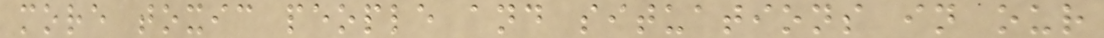more toxic people and situations in our
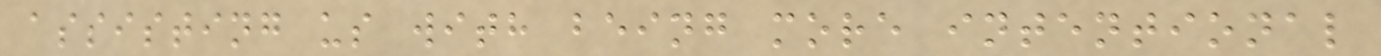assisting us with being more intentional
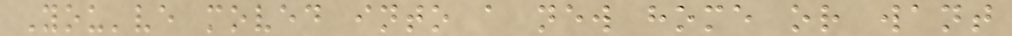You've moved into a new home or want
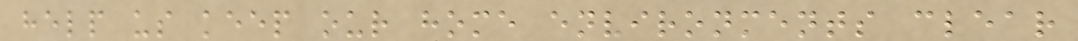help us keep our home environments clear
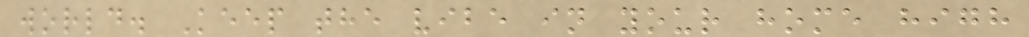world. Keep the vibe in your home high
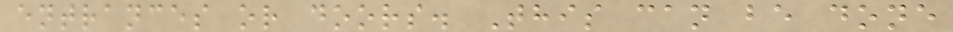entrances or doors. This can be done
